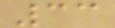33
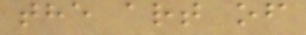the art of
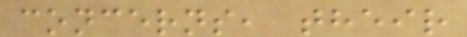concerns, their
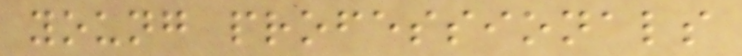young professionals
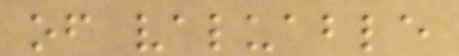of valuable
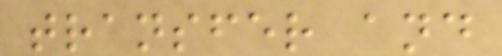transfer and
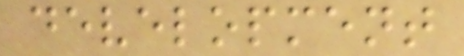development
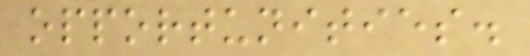opportunities.
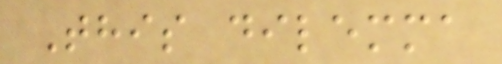This dilemma
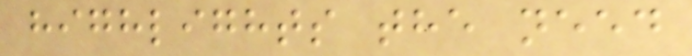highlights the need
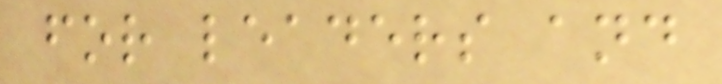for leaders and
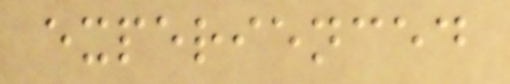experienced
